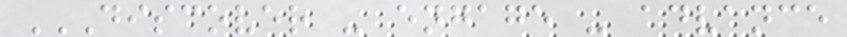DISCOVER - ENGAGE - ADVANCE
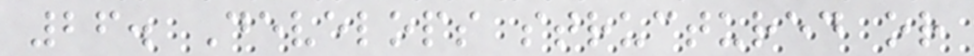26. Develops structured or
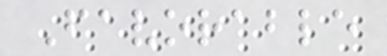Favorable
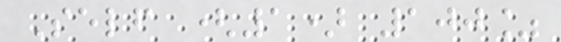Self (1) 100%
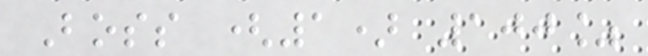Boss (1) 100%
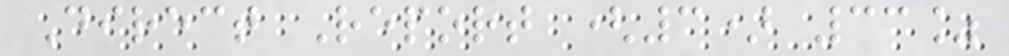Direct Report (3) 33%
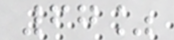67%
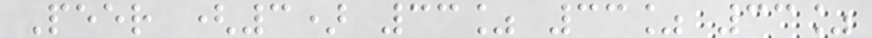Peer (3) 33% 33% 33%
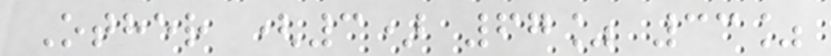Other (3) 67% 33%
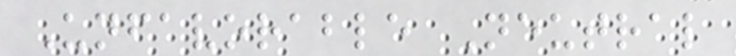Unfavorable Neutral
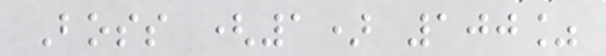Boss (1) 100%
